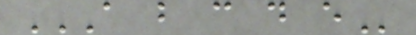A B C D E
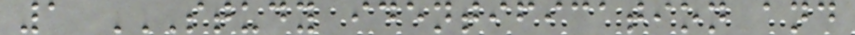1 STUDY IDENTIFICATION AND
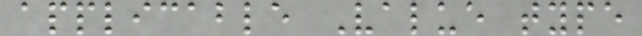applicable Value type
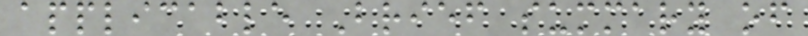applicable Brief summary of
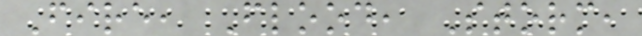Fire, Flood, Storm,
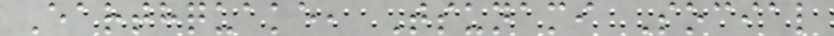Earthquake, Tsunami Social
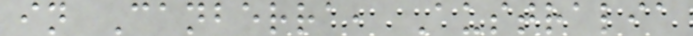in Canberra, Australia
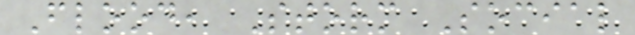Flood, Storm Social
